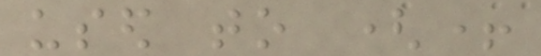used to (+
